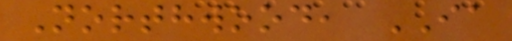Northwood, IA
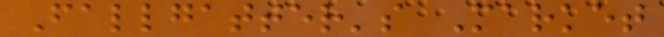Fallgatter's Market
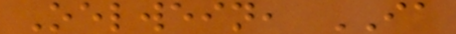Oelwein, IA
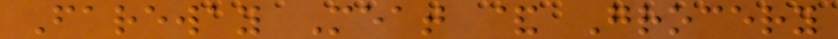Fareway Meat & Grocery
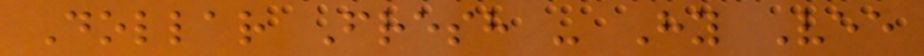Dollar Fresh - Hy Vee
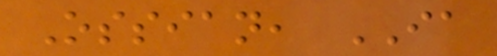Ossian, IA
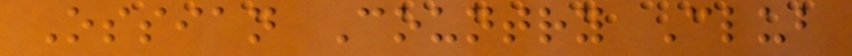Ossian Country Club
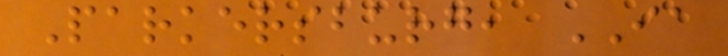Parkersburg, IA
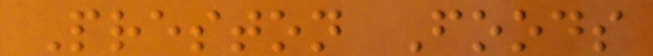Preston Foods
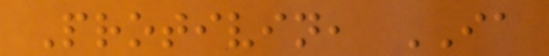Protivin, IA
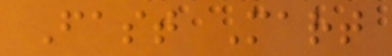Fast Mart
